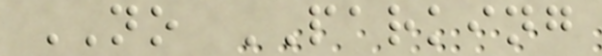NO PARKING
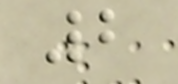2
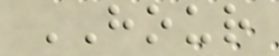HOUR
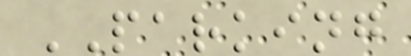PARKING
